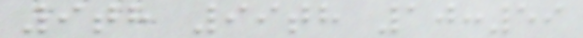9th 99th 10:59
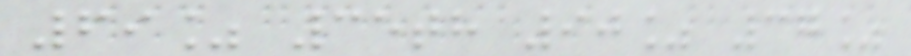69% 35th 90% 37%
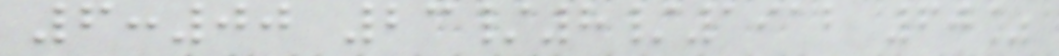6:00 23/8/1912 60%
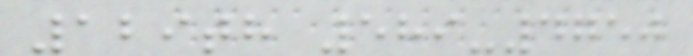129th 589-4750
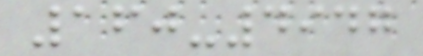160-4947
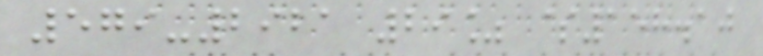579-2921 29% $158.10
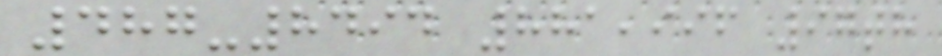487-8494 881,996 97th
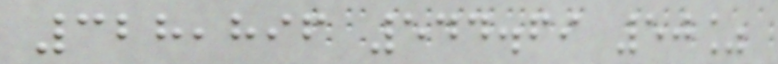328,896 544.69 50%
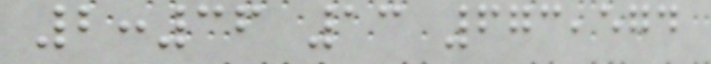2:36 13 673,574
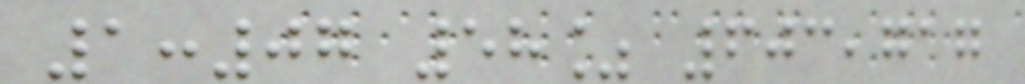1:07 58% 603,717
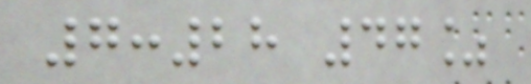7:28 47%
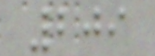209
